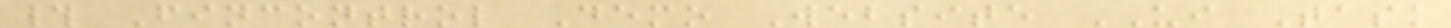# Fincontrol Demo Website UI Task
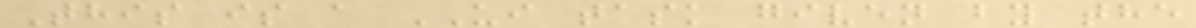This is a UI task given by the
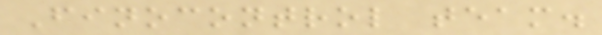Finocontrol team.
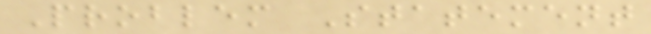Problem Statement
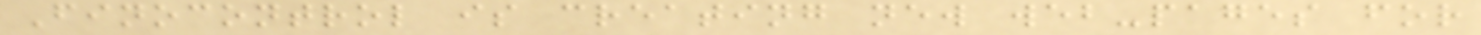Finocontrol is creating new web-pages for
